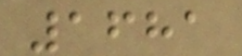1681
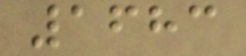1683
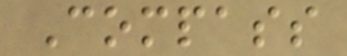Compass
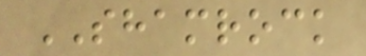SHAMROCK
